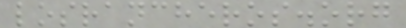losrancheros.org
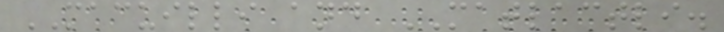MACUILLI and MATLACTLI.
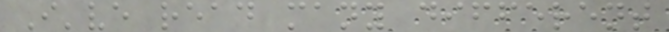I've read many different
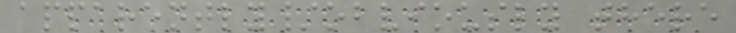apparently/obviously there
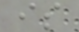is
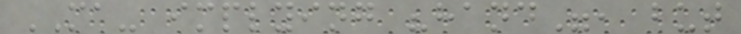MA- implying "hand", but
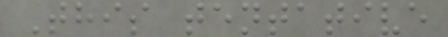This tentative
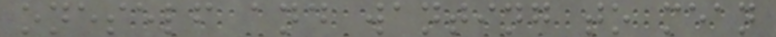oneself and wanting to mean
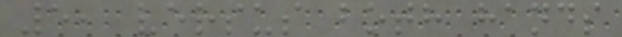5, versus both hands
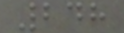248
